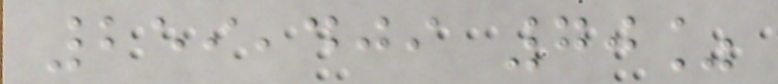259,409 70%
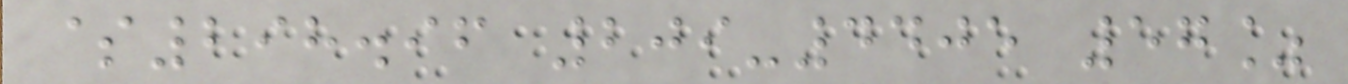$298.96 209-4405 57%
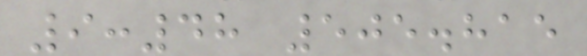9:48 505.815
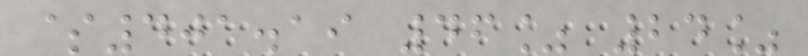$401.19 46% 24%
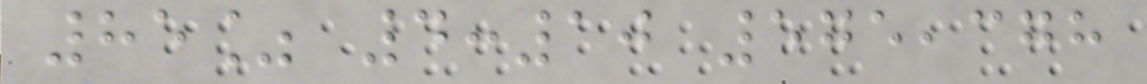85% 4:10 575,378
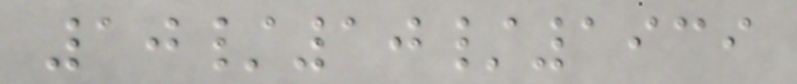10/10/1939
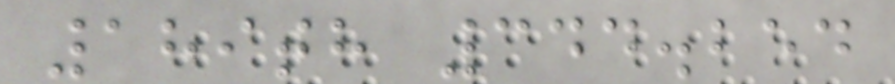189th 344.254
